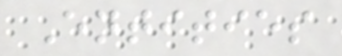Entities
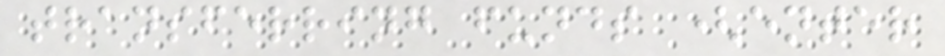transferring funds (enter
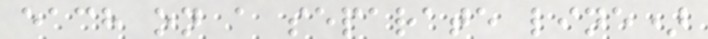each on a separate line)
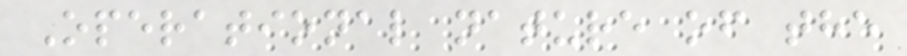Operational nature of the
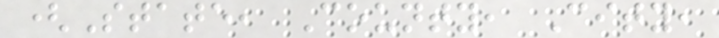(State, County, City,
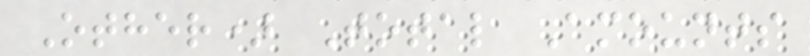Other) Total Amounts
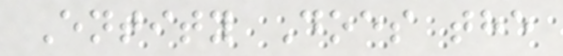Entity Does the
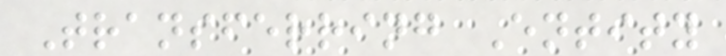Transferring Entity
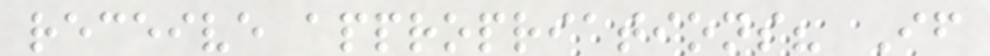receive appropriations? If
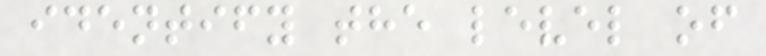identify the level of
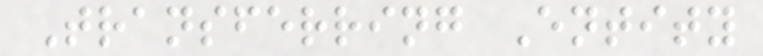Transferring Entity
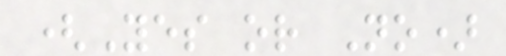(Yes or No)
